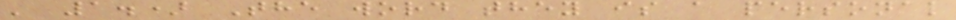' 1.) The word they is a personal
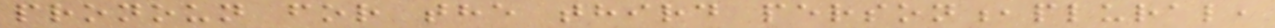pronoun for the third person,plural,
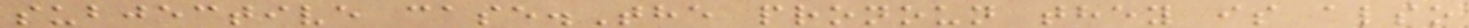subjective case.The pronoun they is also
